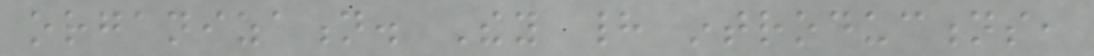organization. They had introductions,
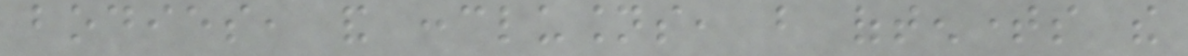bodies, and conclusions, but oftentimes the
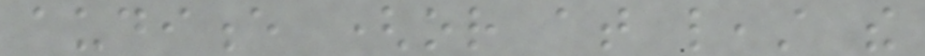audience (or at least the
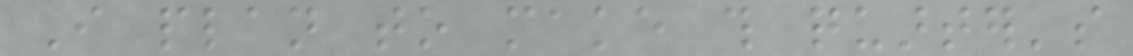I plan to make this quarter's
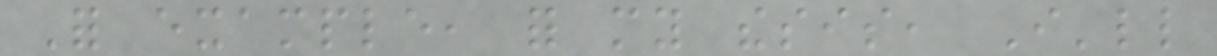For example, for my thesis, I'll
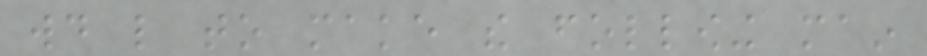would like to make the following main
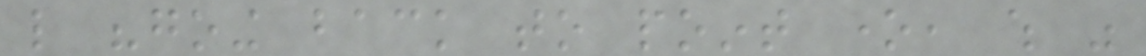like "going back to point one, which was
